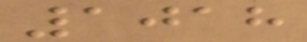1018
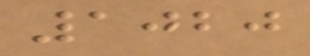1020
